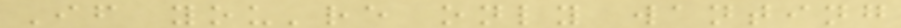If you're only wanting
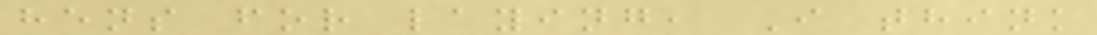hens for laying, I think
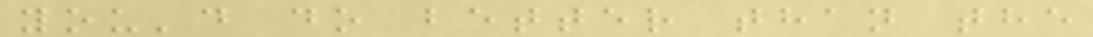you'd do better than the
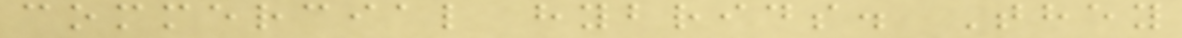commercial hybrids. They
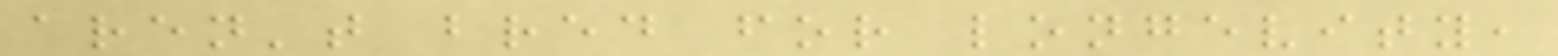aren't bred for longevity,
